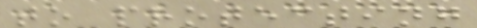to protecting
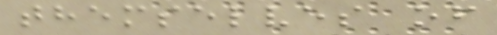themselves of
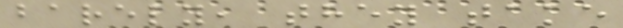barely, they take
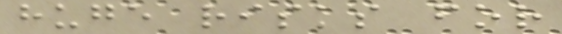huge risks for
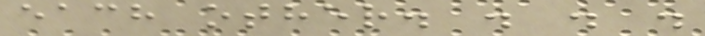each other. . . .
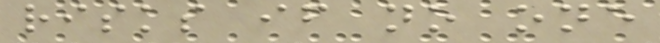risks if no one
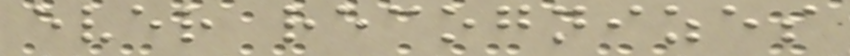ever recognizes
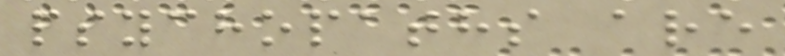psychopaths are
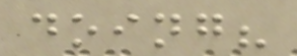doing?
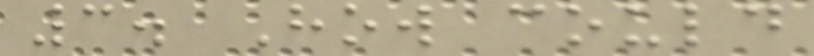3. How could
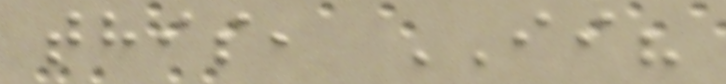this, II?
